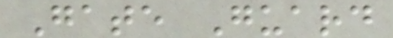Gate Guard
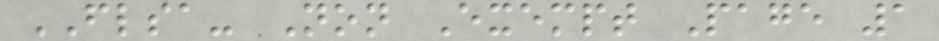FLSA- Non Exempt Page 1
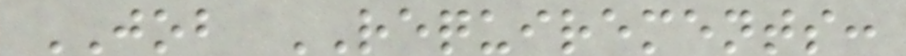JOB REQUIREMENTS:
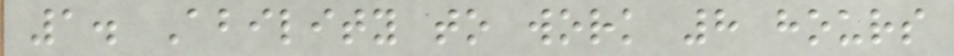1. Ability to work 8 hours
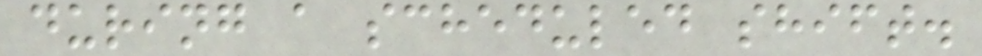during a scheduled shift.
